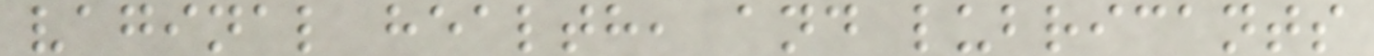vaginal health, and lubricants
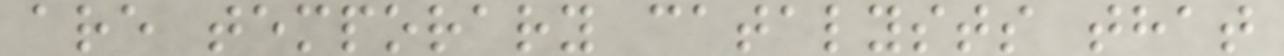are temporary catalysts that
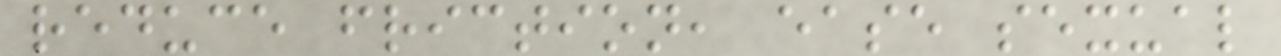reduce friction, ease sexual
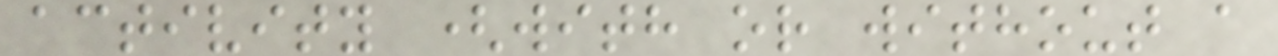activity (with or without a
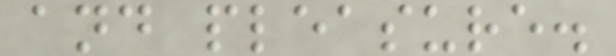and pleasure.
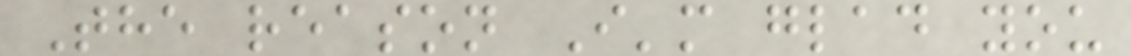The reason I'm glad you
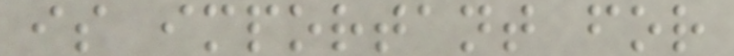is important for
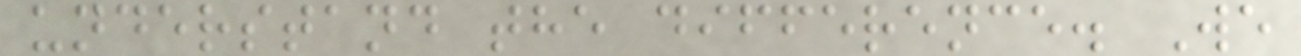understand the difference. We
